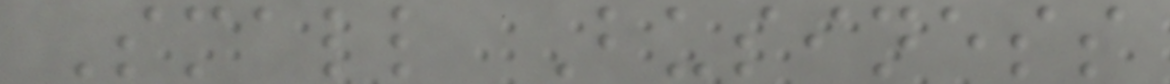Small Business
